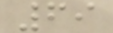69
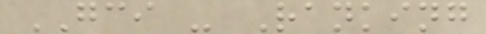GCI - Ranking
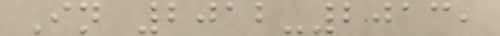In 2012-2013,
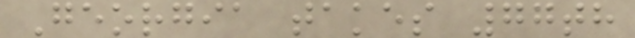Georgia takes 77th
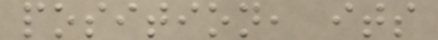position, its
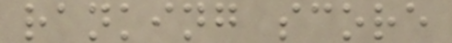ranking score
